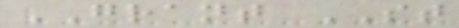GRANT ST
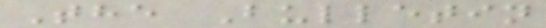The Bulletin
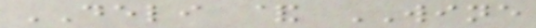DELI & WINE
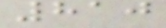810
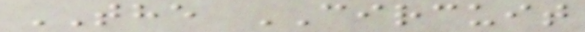THE CIRCUIT
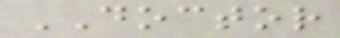DOCTOR
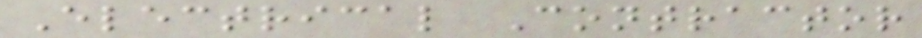Electrical Contractor
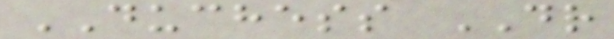DUCHESS DR
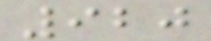920
